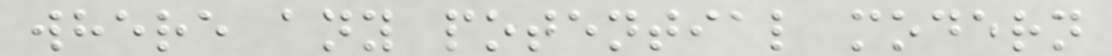where any potential modern
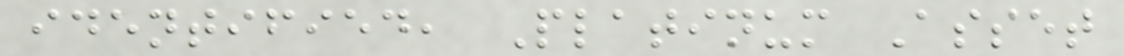identified, Platinum Asset
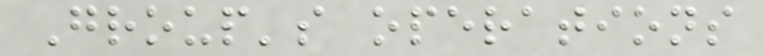Group's operations
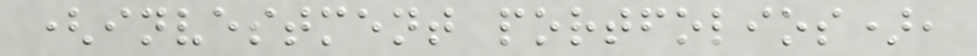(investment portfolios),
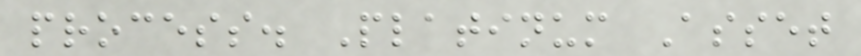process. Platinum Asset
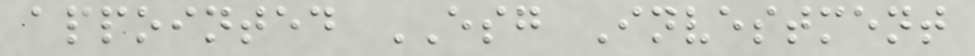appointed ESG Investment
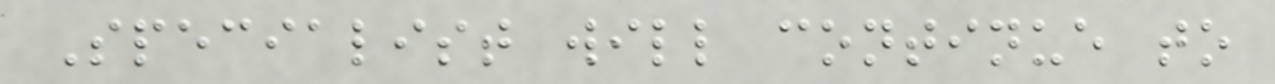Specialist will continue to
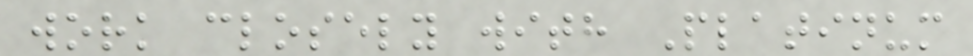work closely with Platinum
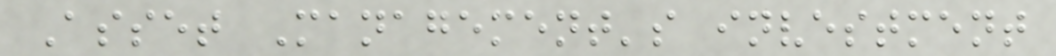Asset Management's investment
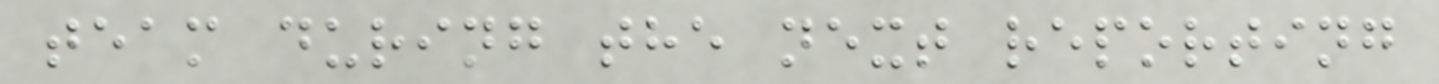team during the next reporting
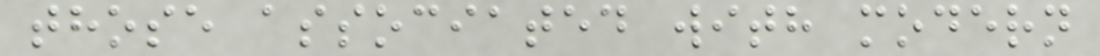those associated with modern
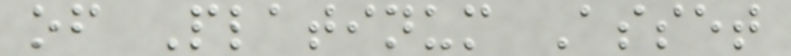of Platinum Asset
